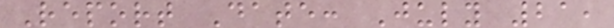Report Date: July 21,
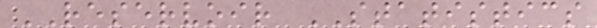RESERVOIR STATISTICS
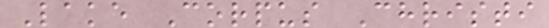Lake Corpus Christi
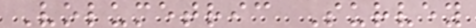Volumetric Survey
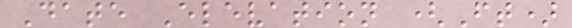Date Elevation (Ft)
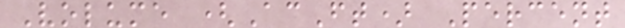Volume (AcFt) Percent
